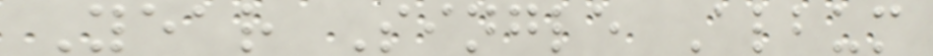Year Single Album
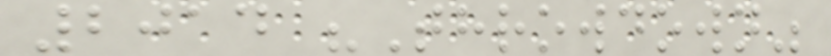2014 "Throwdown"
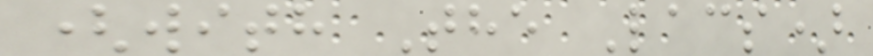(with The Lacs)
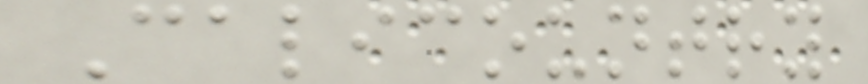Calicountry
